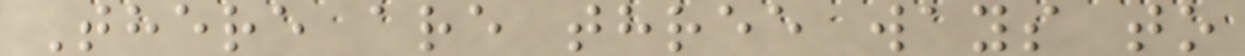There are three ways to
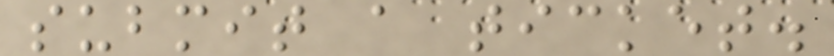submit a ticket.
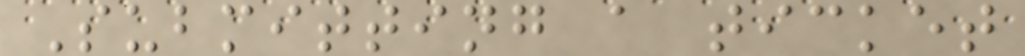Submitting a ticket
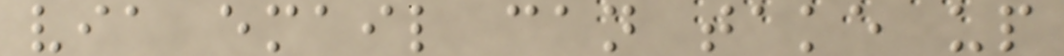via email can take up
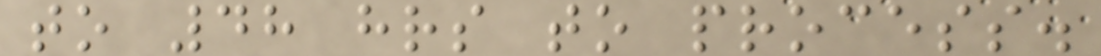to 48 hrs to process.
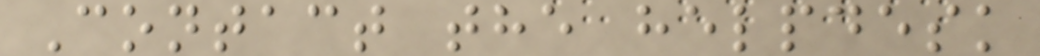Contact the helpdesk
